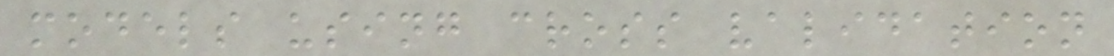models using cross validation
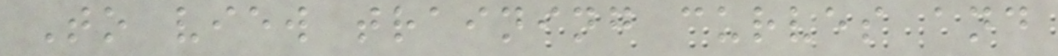To view training curves and
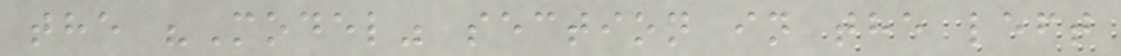the "Model" section in the left
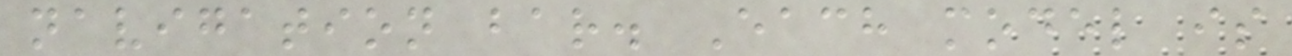navigation bar. Each model is
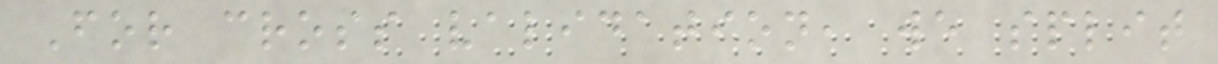For cross validation, we split
